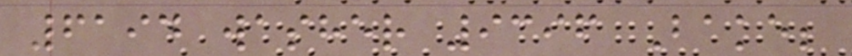6194 washer 9396 Bake;
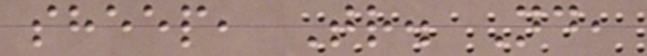sheep, Tr. Nd,
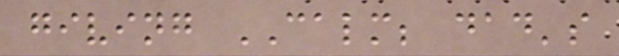giving CALM; dad's
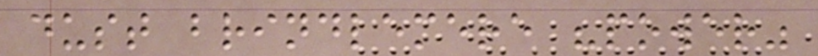dust brindlemere "power"
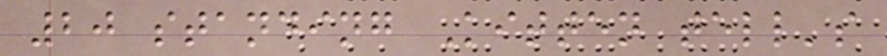20 standing Kitten tell's
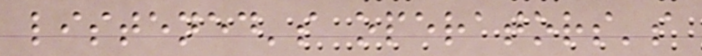listened's operators's
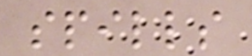spills
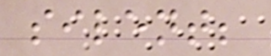silent;
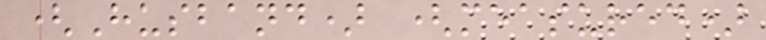(Husband) (measured)
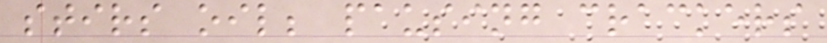stirs oil; pausing crackers
